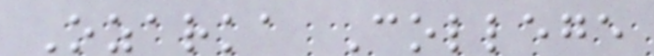Ozarka College
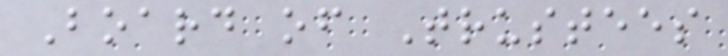Board of Trustees
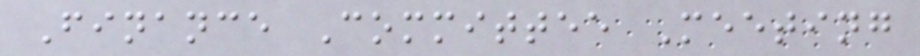Finance Committee Meeting
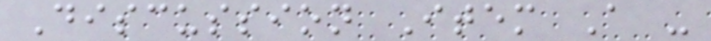Discussion Item A -
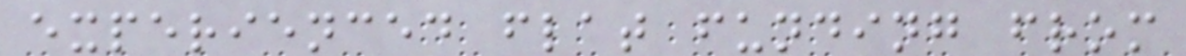experienced flat funding from
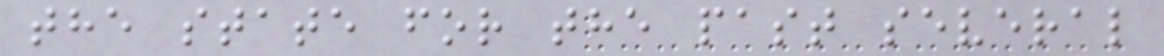the state for the past several
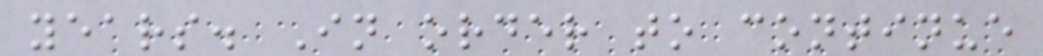years. In order to continue
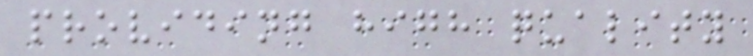providing high quality
